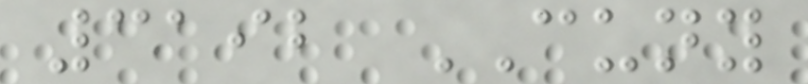3192 CUNY
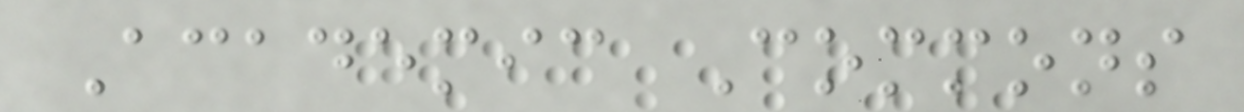Academic Commons
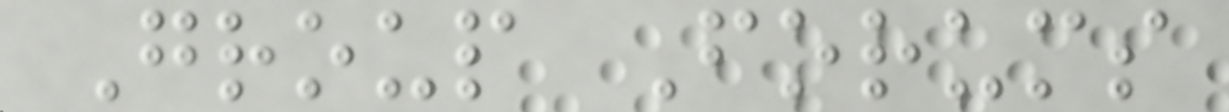Group Forums
